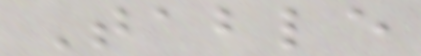Table
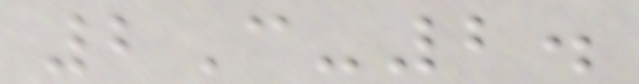2C-2.
